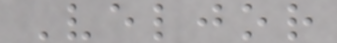Veljor
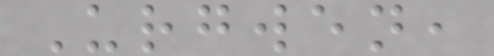Urgwen,
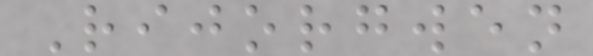Rijorgwen
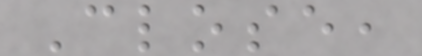Close,
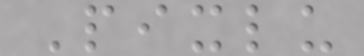Pixlu
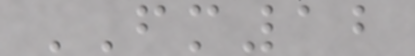FM12
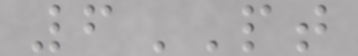6PT
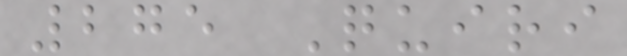275 Quiri
